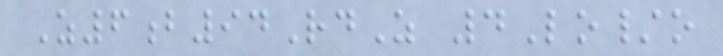Z6b94RdZ 4Lo/o
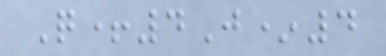Q+4J*4
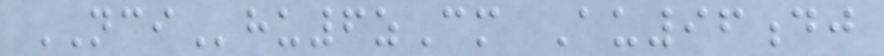NCIhu6zCm Au96dj
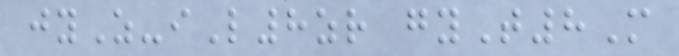jyZ-iL8zr gyT8M
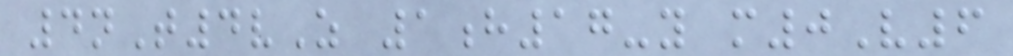4nT4vZ 1h17-y m0V6
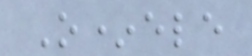O*ele
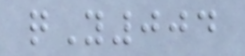qY004
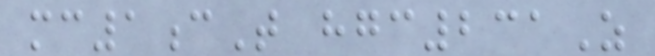mc1cT hgc231Z
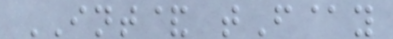INT& tF@y
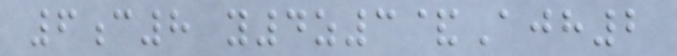6c8 y4z3&Ajh2
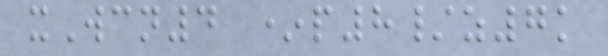xWcn4 *p8/z7k
